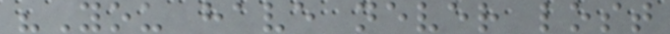"You have never lost
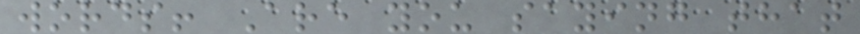words! Are you saying that
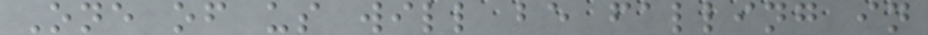One of us will be falling in
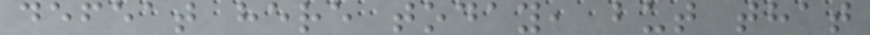defeat here today, but that
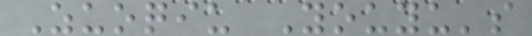Zuoqiu Youyu's
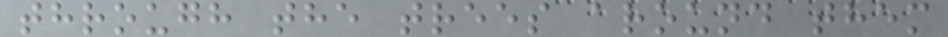through the trees around them
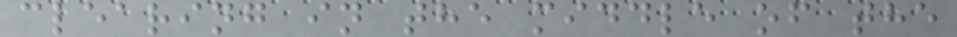clearing in the middle of the
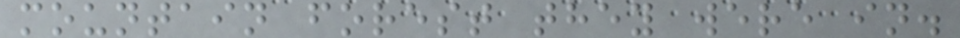mountain forest they were in.
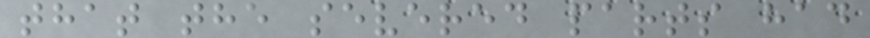that the severed parts had
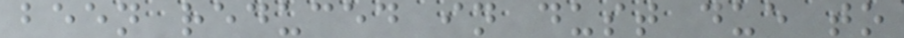been reduced in dust due to
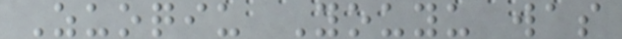Zuoqiu Youyu was
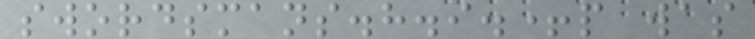swordsmans.h.i.+p was
